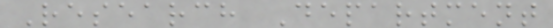Research Department
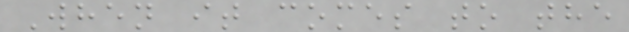When it comes to the
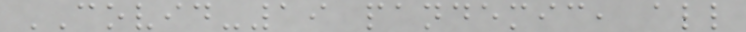COVID-19 pandemic, all
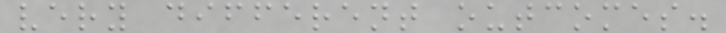very different outcomes.
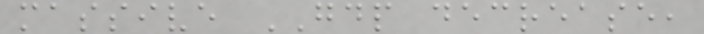massive GDP decrease,
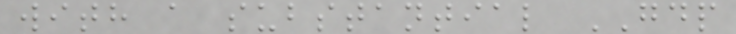with a substantial GDP
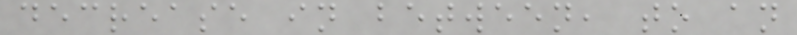decrease in between, to an
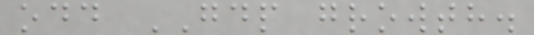odd GDP growth.
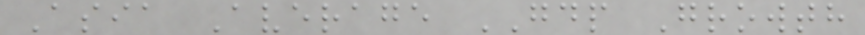Asia Average GDP Growth
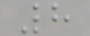8
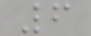6
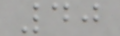40
